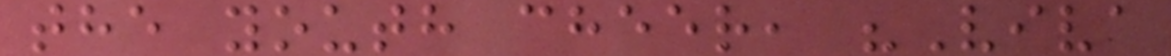the youth cheer, "Viva
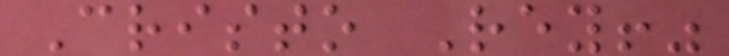Cristo Rey!"
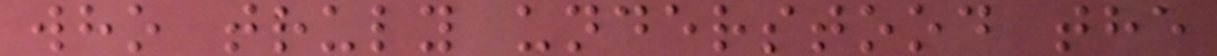who truly understood the
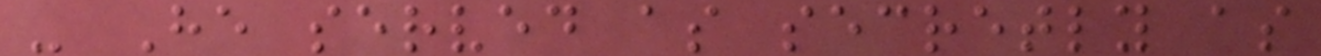- He served as secretly as
